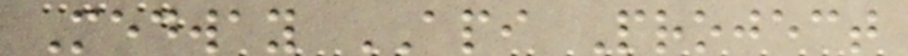Medway API Project
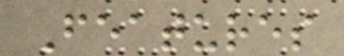Features
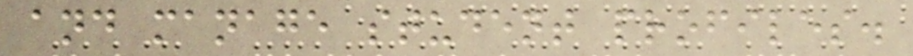and manage student profiles.
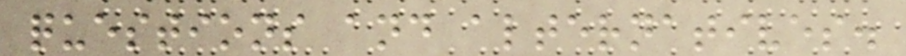questions and alternatives.
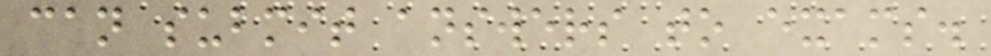can submit answers to exams.
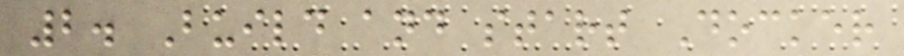2. Build and start Docker
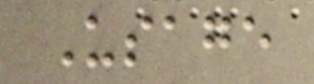Usage
